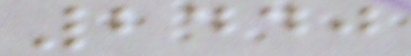2440
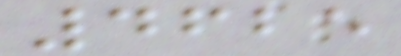4625
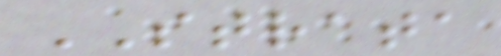STRATA
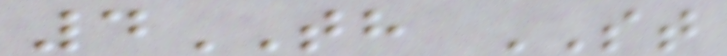4TH ST
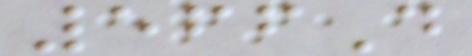566D
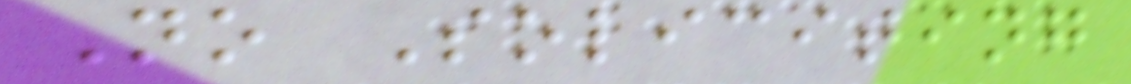No Soliciting
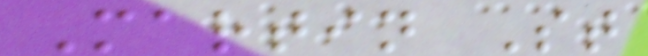Martin St
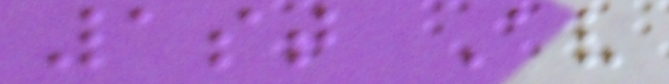1st Av
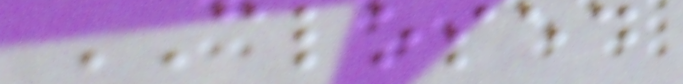CLOSED
